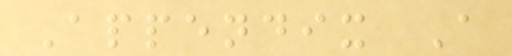Appendix A
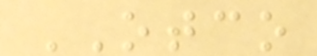OTCO
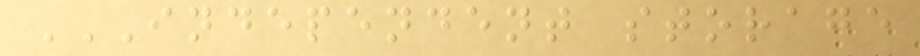INDEPENDENT STORAGE
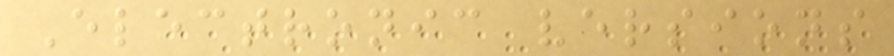Electronic versions
